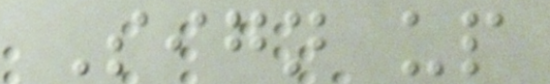Sign up
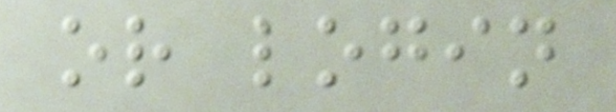or login
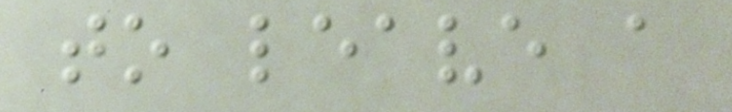to leave a
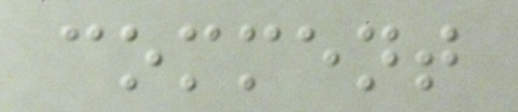comment
